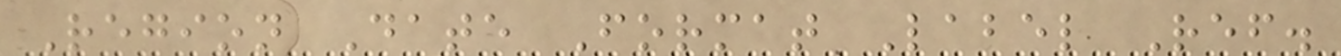Region Date Format Label Ref.
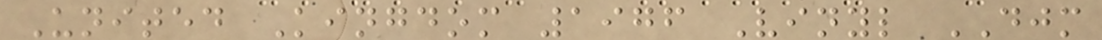United Kingdom 1976 Vinyl DJM
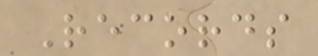Records
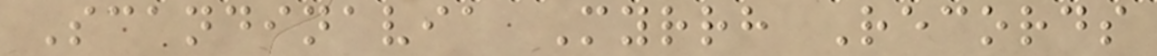Scandinavia Myrrh Records
